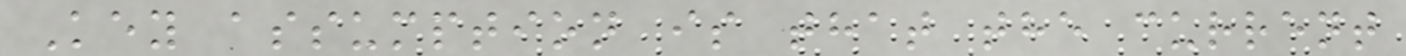Key assumption is that the current
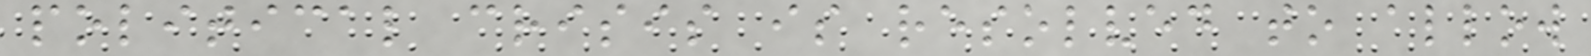political crisis is resolved to allow
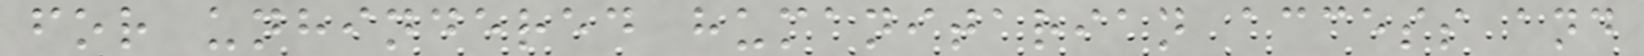for unhindered humanitarian access and
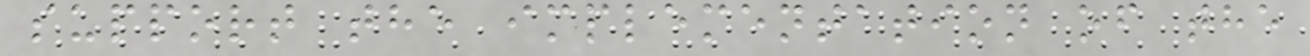support the implementation of the
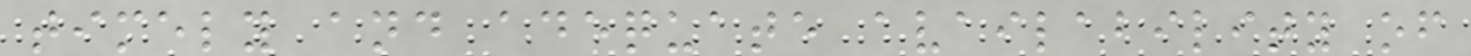timely and adequate availability of
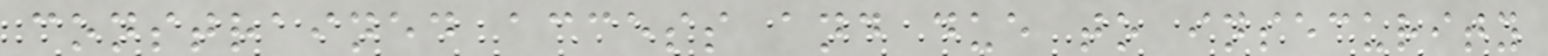constrained access and due to insecurity
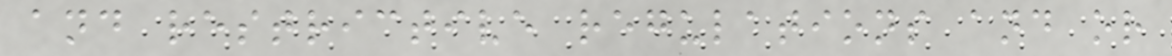and restrictive regulations and or
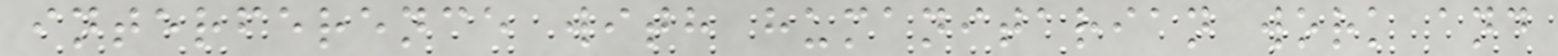interference with humanitarian work and
